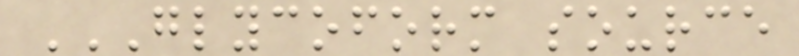GLYCOFORM SOURCE
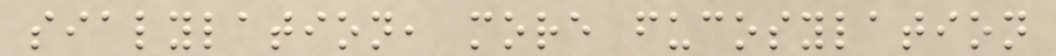sialylation, more fucosylation
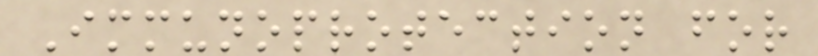Immunoprotection for
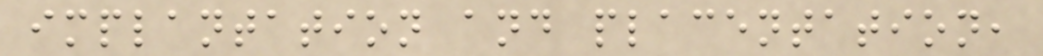implantation and placentation,
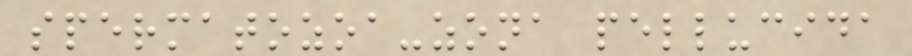spermatozoa-zona pellucida
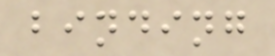binding
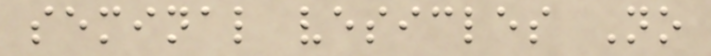seminal vesicles No
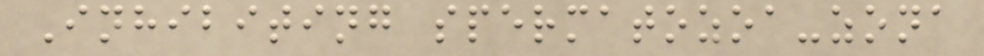Inhibiting spermatozoa-zona
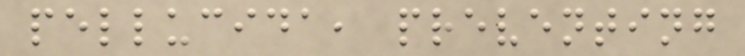pellucida, preventing
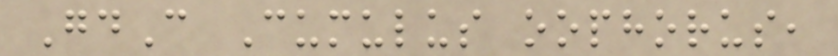GdC Cumulus oophorus,
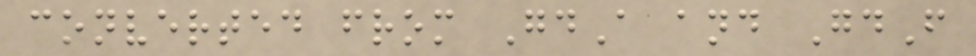converted from GdA and GdF
